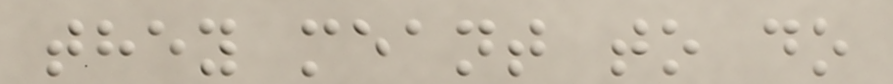they meant to do
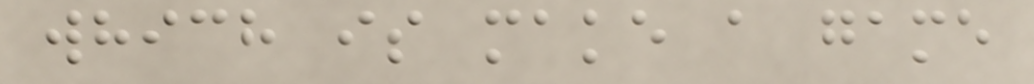which is make a game
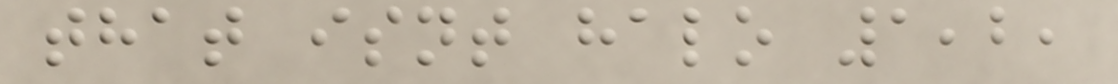that isnt halo 1,2,
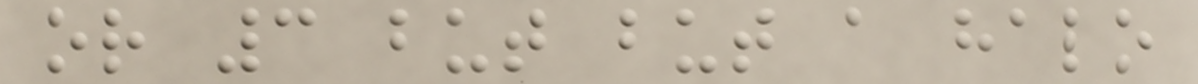or 3 but but a halo
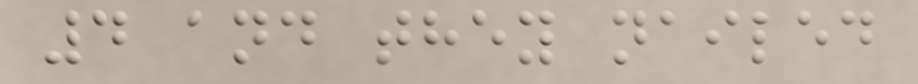4 and they nailed
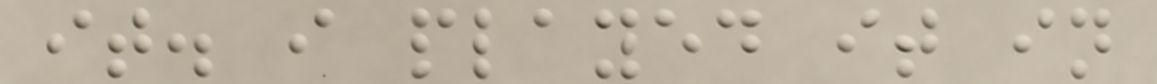it. i played it in
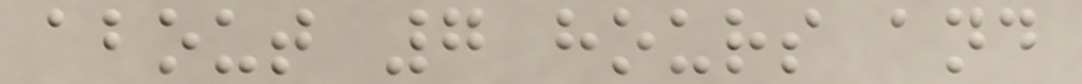about 7 hours and
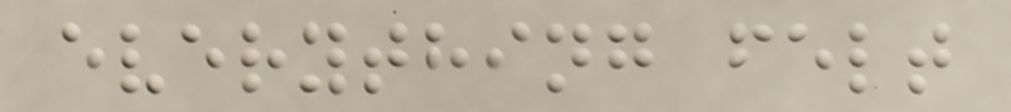everything felt
